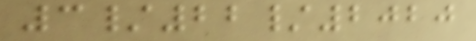3/22/2020
